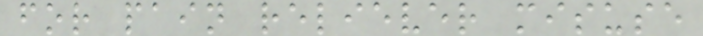for pain reliever misuse
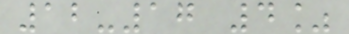12-17 4%
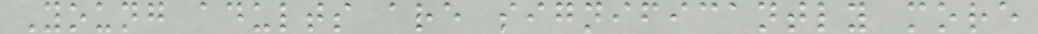Young adults are significantly more
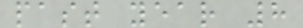past year 8
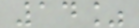14%
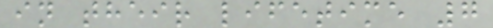in their lifetime 7
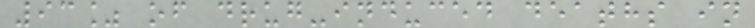93% of drug-induced deaths in
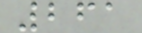261
